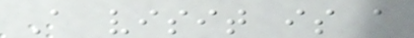A visit is a
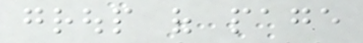group of page
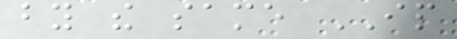by the same IP
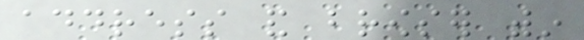address and browser within
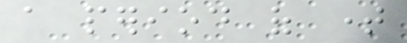a period of time
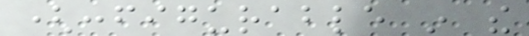(configurable in the
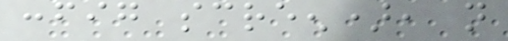config screen), not
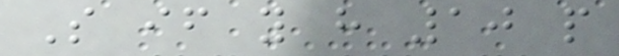So if you have 10 people
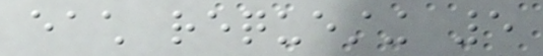each requesting 5
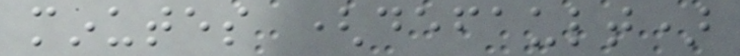minutes (default)
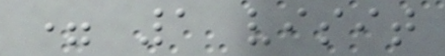= 1 visit
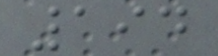194
